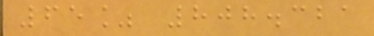65% 808.321
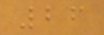26
